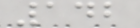142
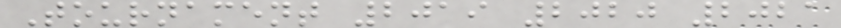Tournament 2019 2020 2021
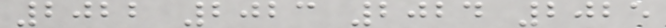2022 2023 2024 2025
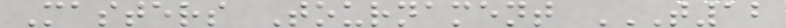Masters Tournament T12
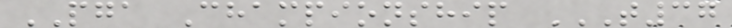PGA Championship T37
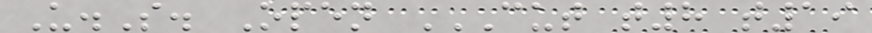U.S. Open CUT T8 T19
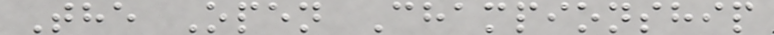The Open Championship
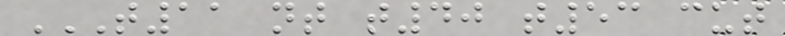T11 NT T40 T53 CUT
